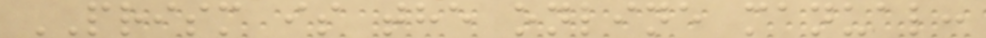PRISM is the online manual:
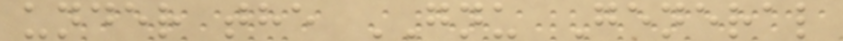under the GNU General
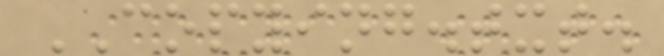COPYING.txt.
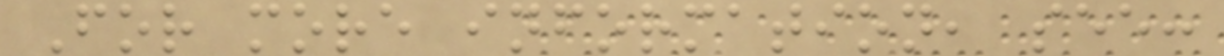For more information, see:
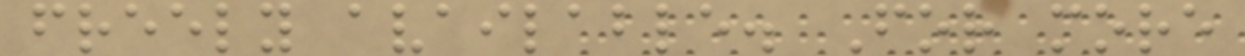freely available. For more
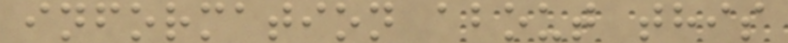information about this
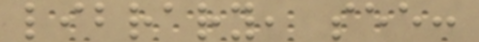library, see:
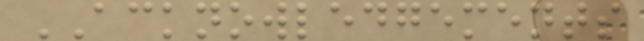ACKNOWLEDGEMENTS
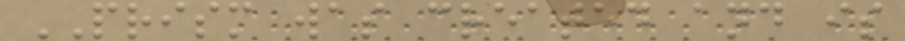PRISM was created and is
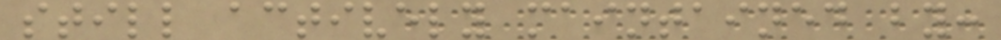still actively maintained by:
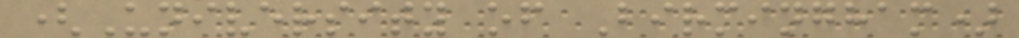(University of Birmingham)
